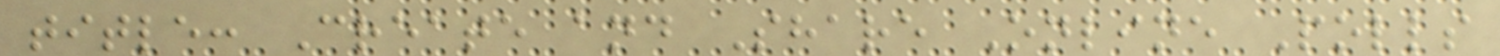title: Create and Share Online Polls
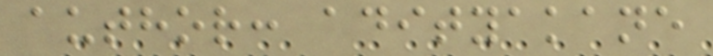author: adityakane
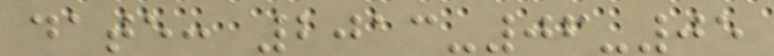date: 2013-06-05
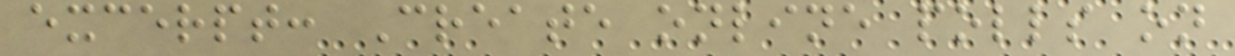excerpt: Create online polls on
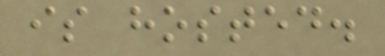is hosted.
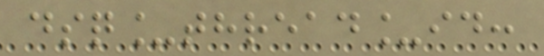dsq_thread_id:
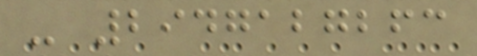- 2947127263
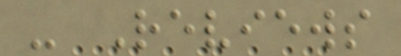- Reviews
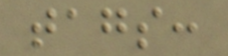tags:
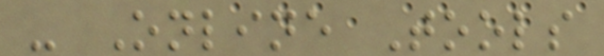- Online Tools
